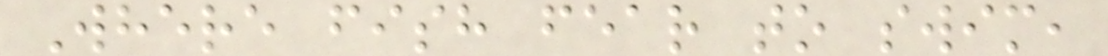Where fish fear to swim,
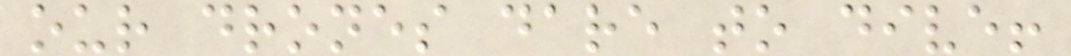our drones dare to dive!
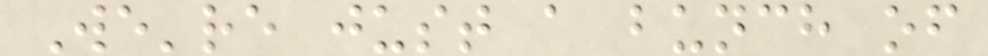We're just a bunch of
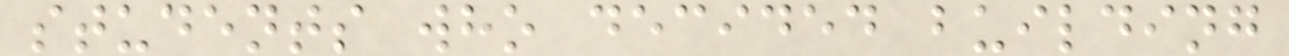students who decided building
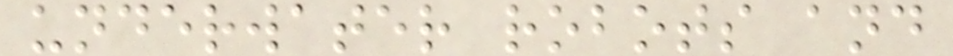underwater robots and
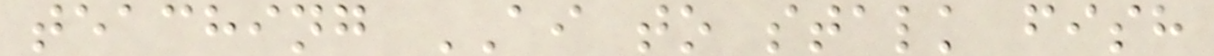teaching AI to stalk fish
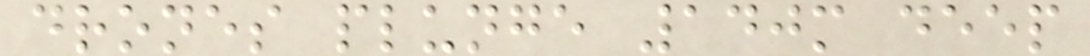drones plunge 140m deep
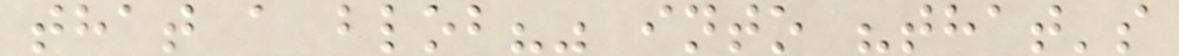that a blob?" into "that's
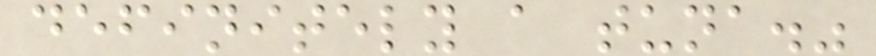definitely a tuna."
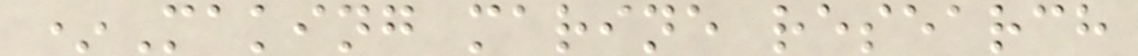*Making marine research
